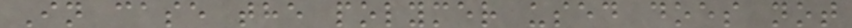In case the polymer used does not
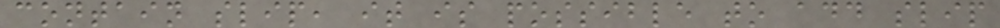contain slip, it is possible to add slip
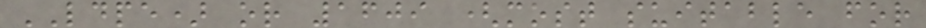LDPE) or 1609 (most suitable for
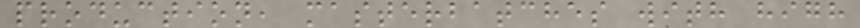production, masterbatches with high
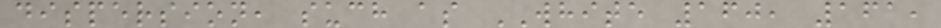dispersion, such as WHITE 160, 161,
